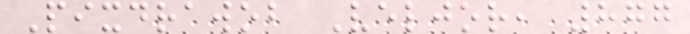Pixdrawob Veljor, 877
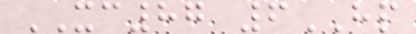XC87 6HP
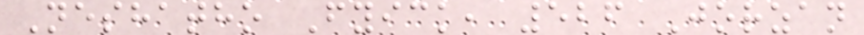Neshatho Fyick, 526 Jorzan
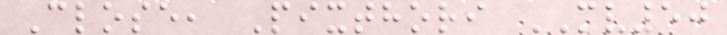Close, Pixthori MV50
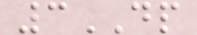3DP
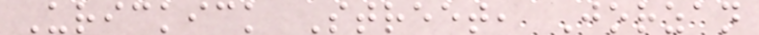Urickick Street, Jorzan
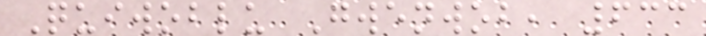Quiwoblu Gwenwob, 633
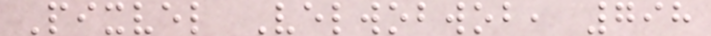Pixvel Velwobwob, 798
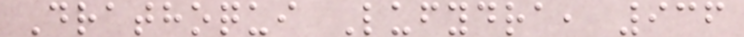Drathoqui Lufydra, 936
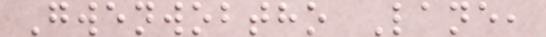Gwenwobtho Lane,
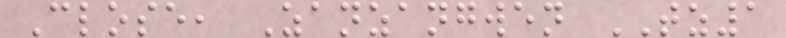Close, Zanzangwen TZ1
